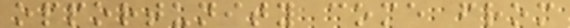opportunity come from
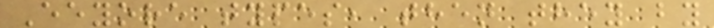Eeyore types, then they by
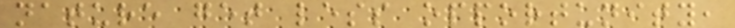nature get less opportunity,
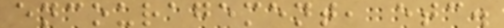encouragement, etc.
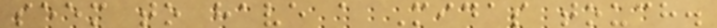seem to have a Midas touch.
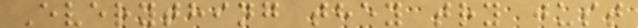Everything they try just
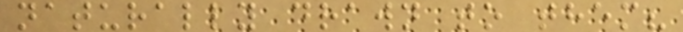naturally drawn to them?
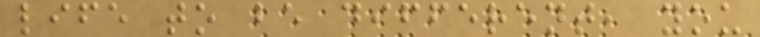life to be different, you
